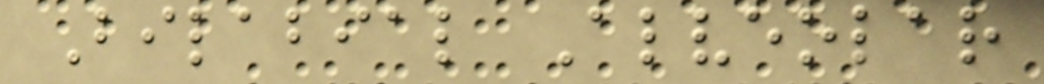Bilabial Alveolar
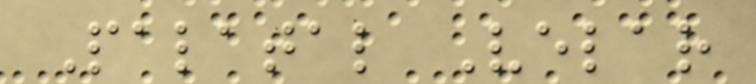Palatal Velar
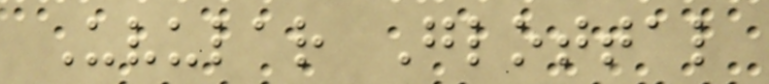Uvular Glottal
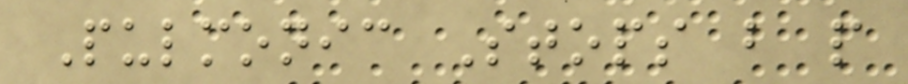Pulmonic Stops b p
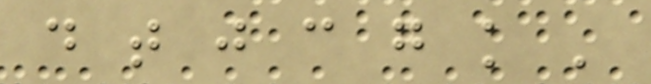d t j c g k '
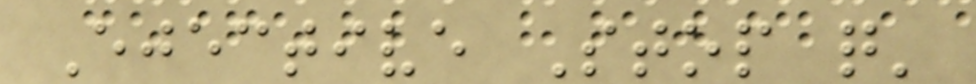Ejective Stop q'
